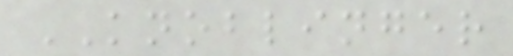KNOBLINGER
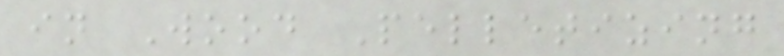in Wood Pelletizing
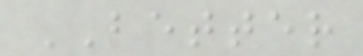BETTER
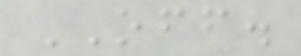OFF.
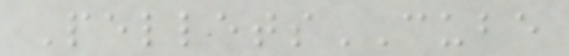PelletsCUBE
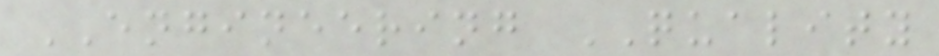ENGINEERING QUALITY
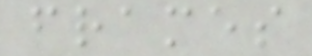frames
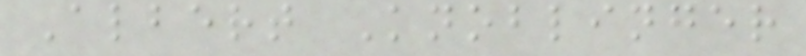Albert Knoblinger
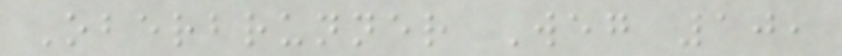Oberbrunner Weg 10,
